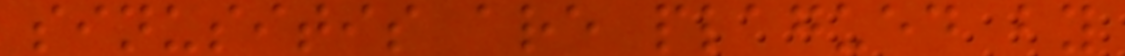sinusitis are plagued by
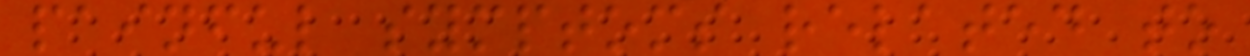painful symptoms related to
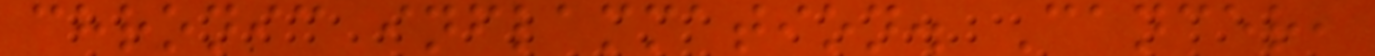chronic inflammation. Cancer,
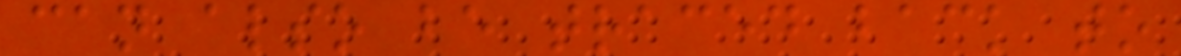can also be traced back to
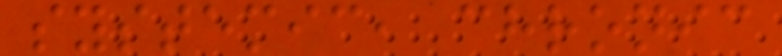systemic, chronic
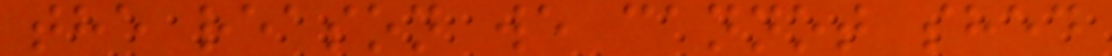the reason we cannot shed
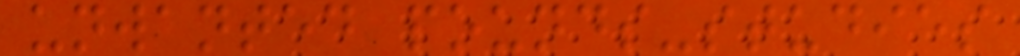unwanted pounds-studies
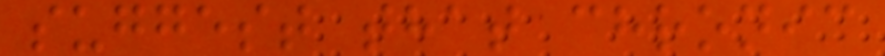suggest that chronic
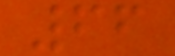66
